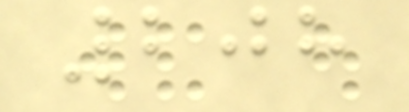208
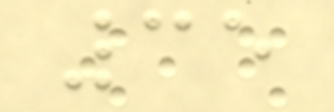35
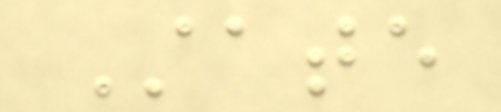State
